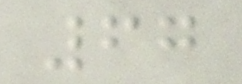67
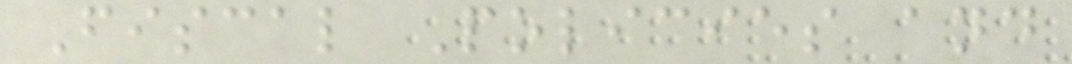Fiscal Policies and
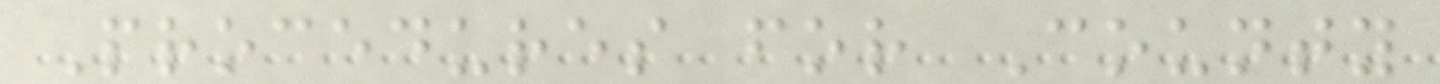Procedures for County
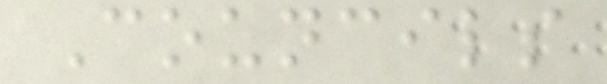Councils
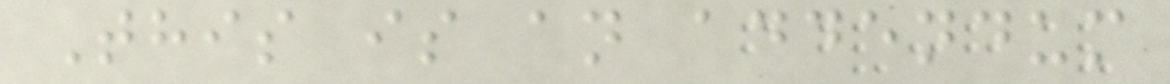This is an addendum
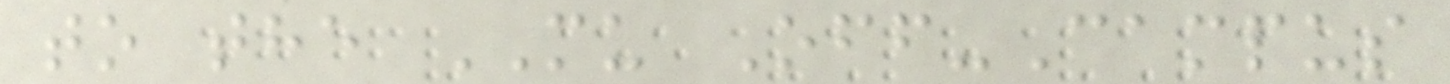to the MU Off-Campus
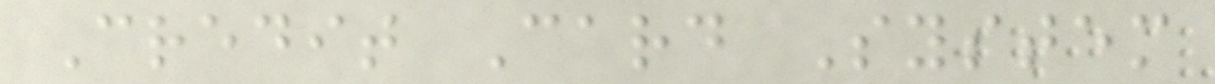Credit Card System
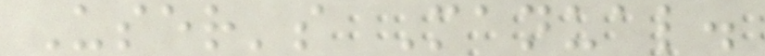User's Manual.
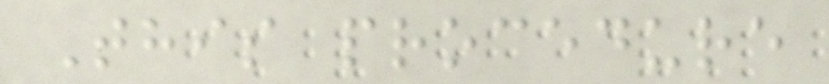This procedure
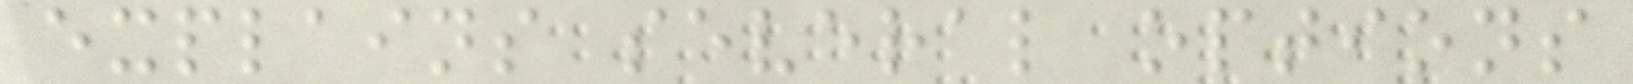explains several options
